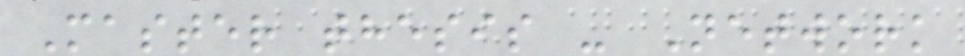Master thesis - Network
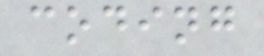coding
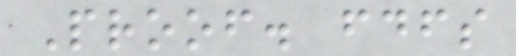Proof. fdfs
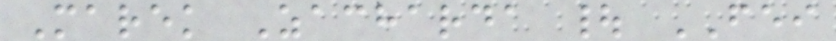Marek Zacharda | FEI
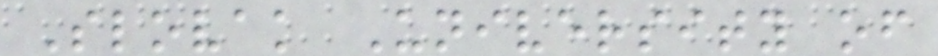Slovak University of
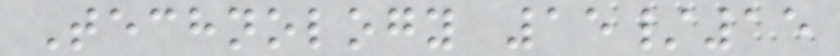Technology 15/15
